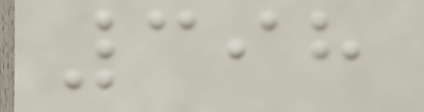398
